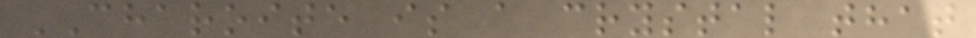CHAROITE is a crystal that
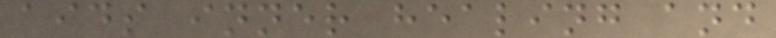aids inner healing and
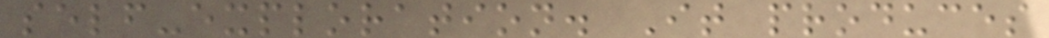self-exploration. It produces
